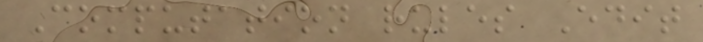Computation rules Edit
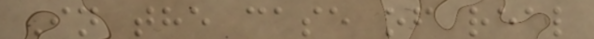In the case of real
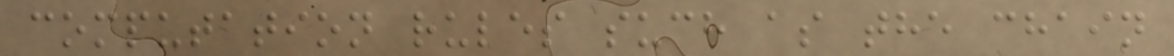computation rules such as the chain
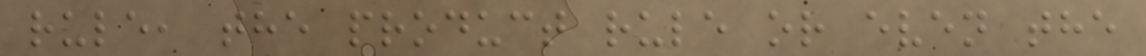rule, the product rule or even the
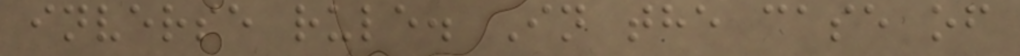inverse rule. In the case of
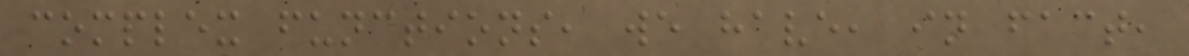complex functions, we have, in fact,
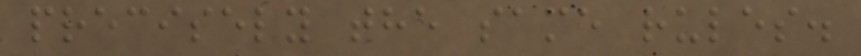precisely the same rules.
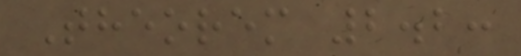Theorem 2.2:
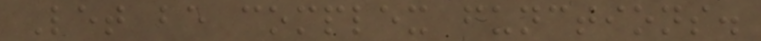Let be complex functions.
